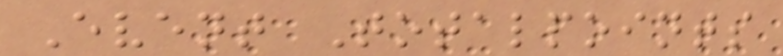Event Totalpoints
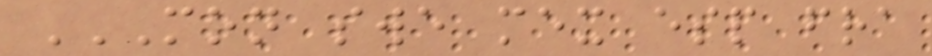MON SWE MEX ESP FRA
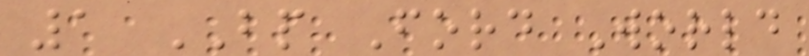1 BP Ford World
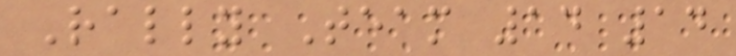Rally Team 14 14
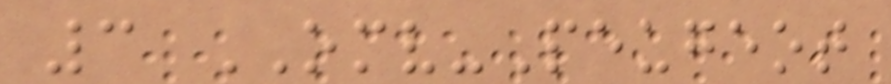3 OMV-Peugeot
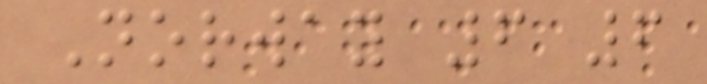Norway 6 6
